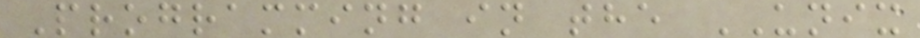Programming in the UNIX
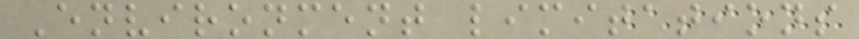Environment limitations
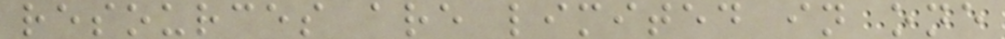resources are limited in one
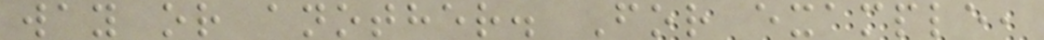way or another. For example,
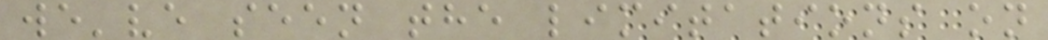we've seen the limitations on
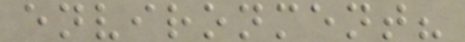environment?
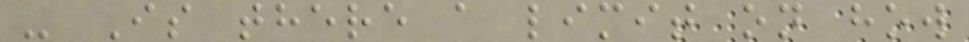- Is there a limit on how
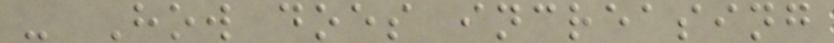- How does increasing
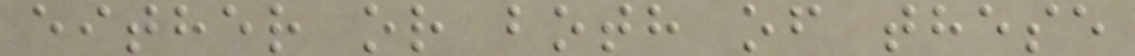either or both of these
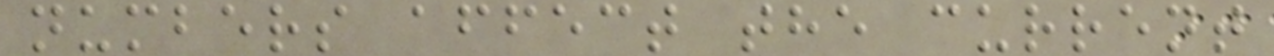numbers affect the current
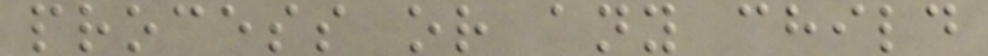process or any child
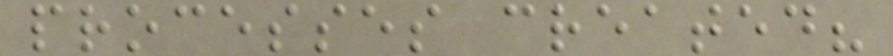processes created?
